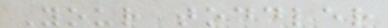Your toddler
